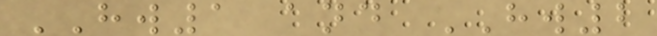HW1 and HW2
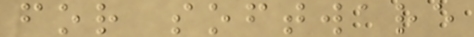for software
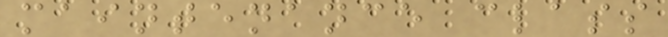maintenance class
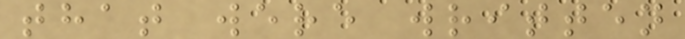that were written
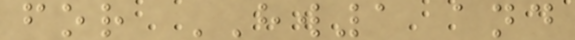for HW1 and
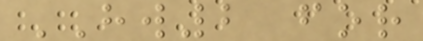HW2 for
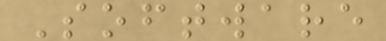Software
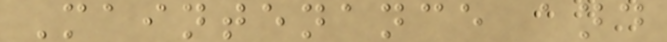Maintenance and
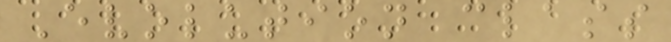Evolution class
